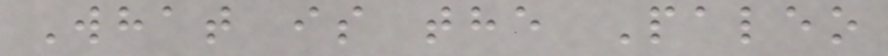What is the Paleo
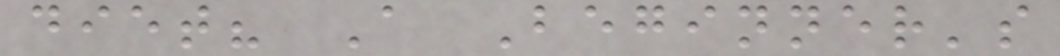diet? A Beginner's
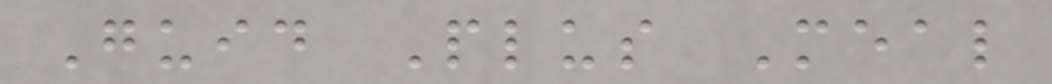Guid Plus Meal
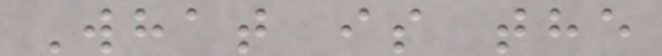What is the
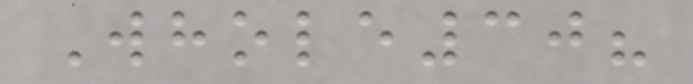Whole30?
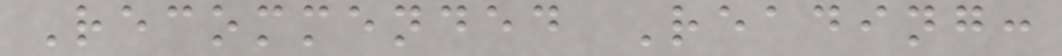Recommended Reading:
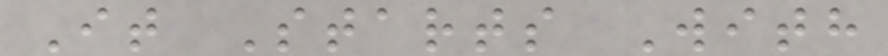It Starts With
